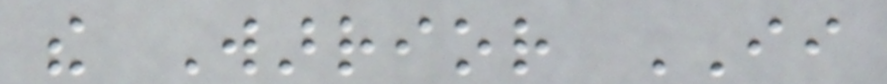the Warrior II
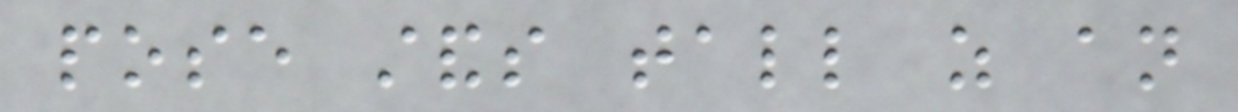pose stands tall as an
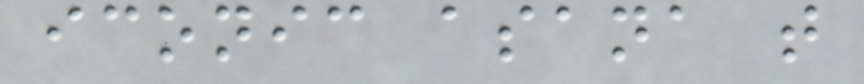iconic asana that
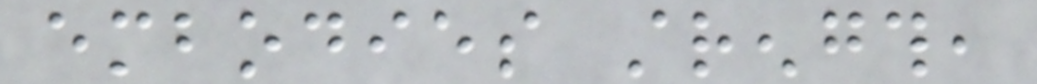embodies strength,
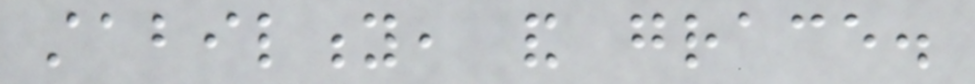stability, and grace.
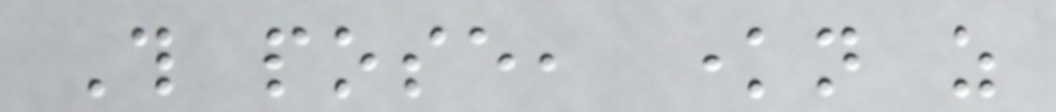This pose, known as
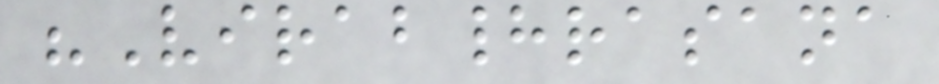"Virabhadrasana
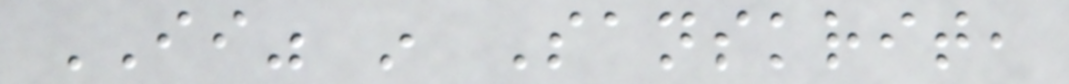II" in Sanskrit,
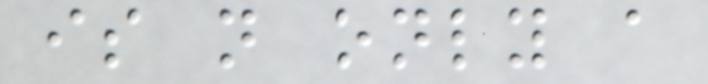is not only a
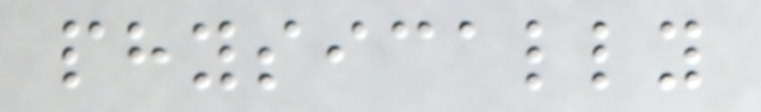physically
